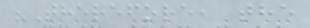"Therefore, the
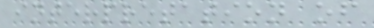interpretation of
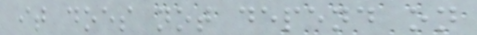it does not depend on
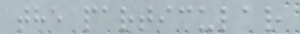the particular
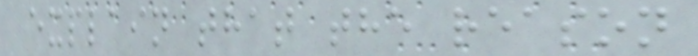explain that the reason
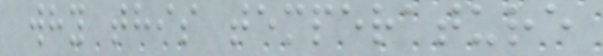why this temperature
